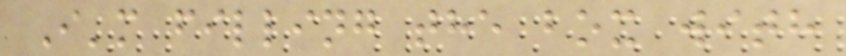I'm filling the box with
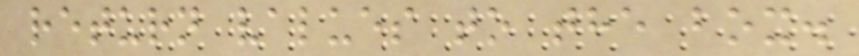return values to the box.
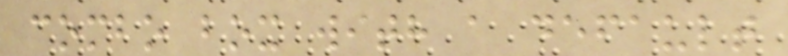combo box with a default
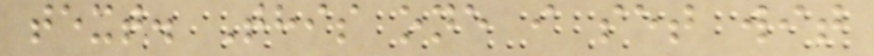text. This one i set wit
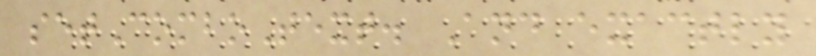setComboText. And exactly
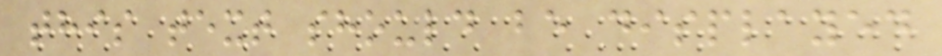this text should be displayed
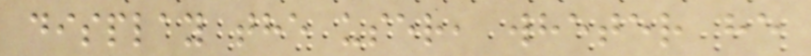display the user, wheter he
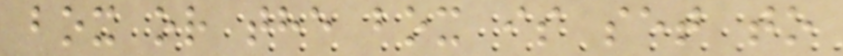box or the box is set to
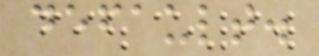default.
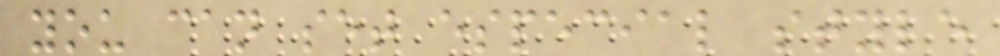you can set especial style
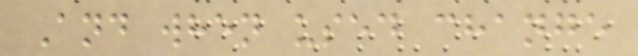And when used change
